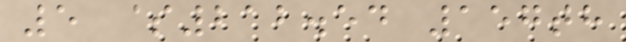5 $212.54 157th
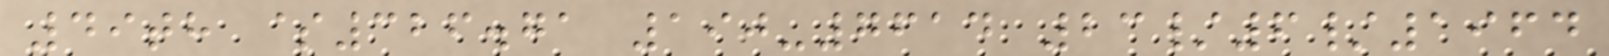49th $326.71 190-7614 23/6/1964
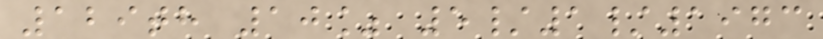129th 10% 5/1/1973
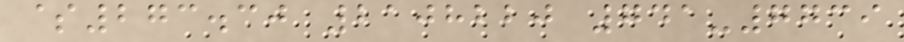$273.30 2108220 741-7739
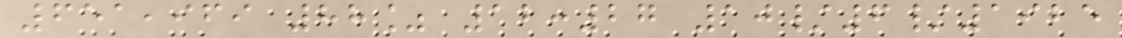651,969 88% 12:27 10/6/1925
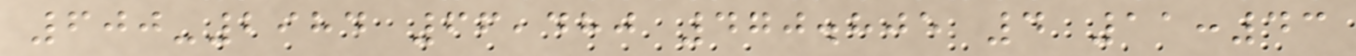600-2984 66,480 470.805 4 11:43
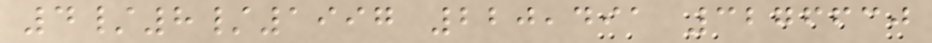4/8/1997 220,491 3276630
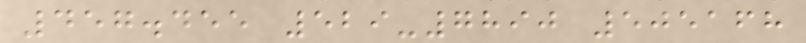457.455 529-7890 505168
